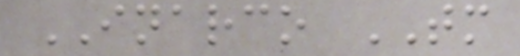INARCO TM
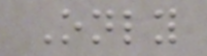Only
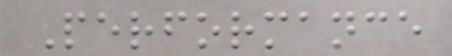Performance
